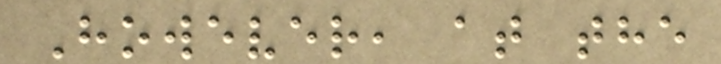However, at the
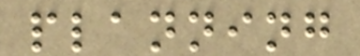planning
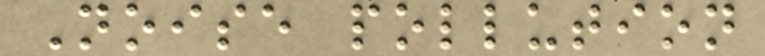Noise pollution
